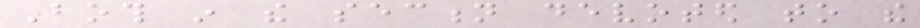Both in the section devoted to the
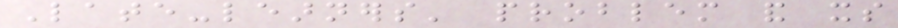Late-learners' problem and its
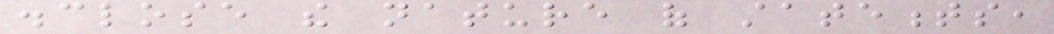disclose the nature of statements,
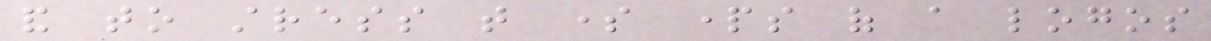and to stress that some parts of a logos
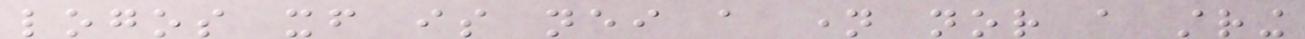logos itself is neither a name nor a string
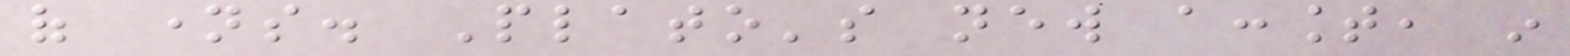of names. Plato's new account, in
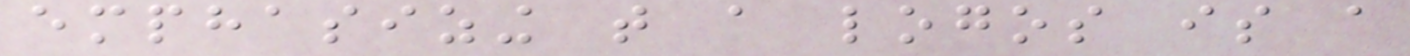emphasizing that a logos is a
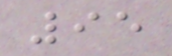95
